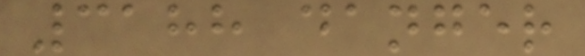3188 danger
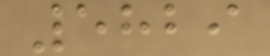5829
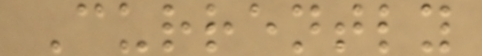Currently
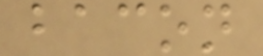bacon
